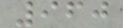960
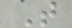T
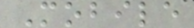Mobile
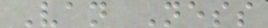Van Ness
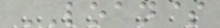LOAN$
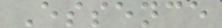Essence
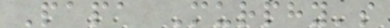Papa Murphy's
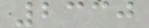2330
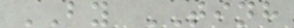BY TINH
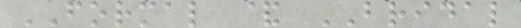FORMAL & BRIDAL
